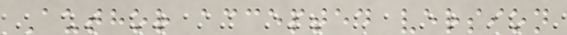Author accepted version
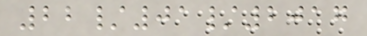22/01/2017
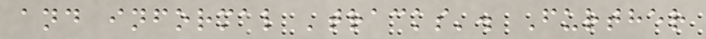and informal 'tracks'. Further
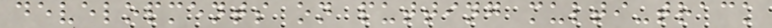developments on putting multi-track
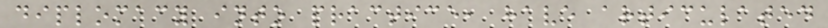diplomacy into practice, have articulated
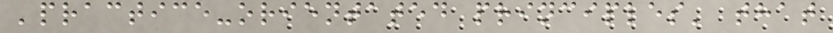'practice-orientated principles' that
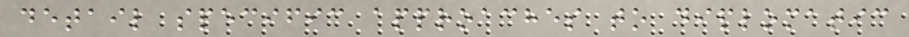detail specific approaches to diplomatic
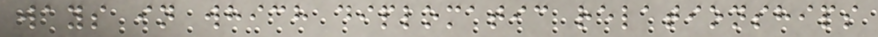ways in which diplomatic relationships
